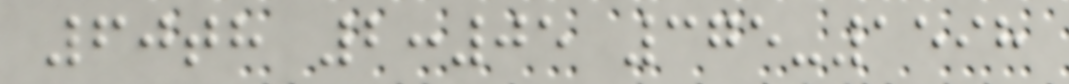60th 2:05 375-1598
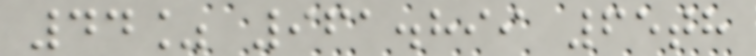44% 961.899 65th
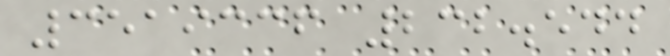3519336 232.544
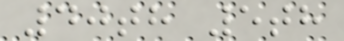40th 5th
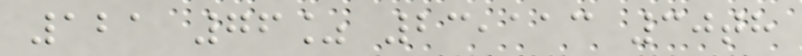121 76% 23,113 30th
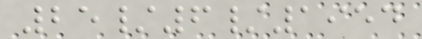25/6/1954
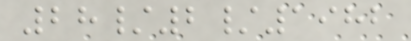28/2/1982
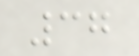37
